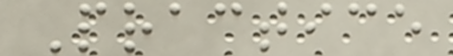Practice
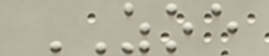ZOE
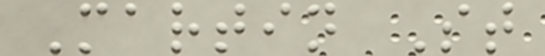Martin St
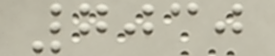7030
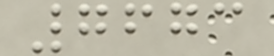7673
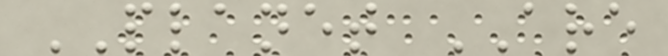PLANET ARE
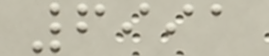6991
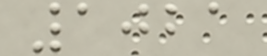1021
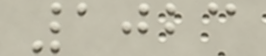1023
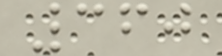360
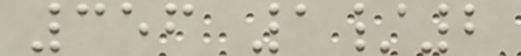356 1/2
